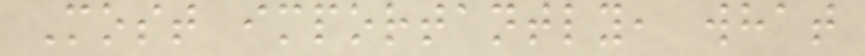Most importantly, what
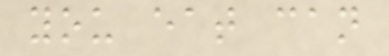you eat can
